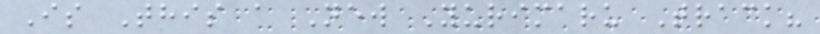Is This a New Yurimaru Track?
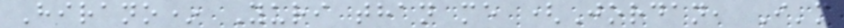Hirano* Yuri than me (Jordan, I'm
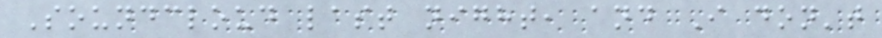Soundcloud last night, and I don't
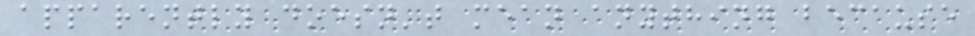apparently doesn't mean anything because
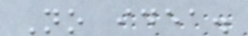No idea.
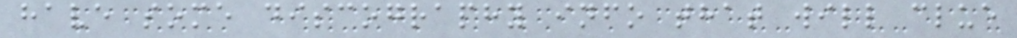have some discography info that will clue
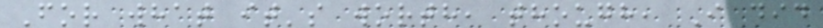For what it's worth, though, I did
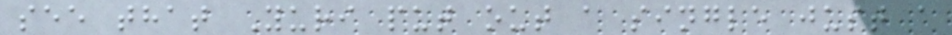see that Yuri put out a single just a
